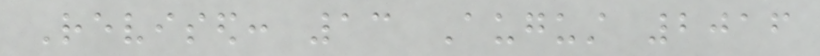Revised: 13 August 2016
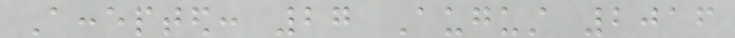Accepted: 27 August 2016
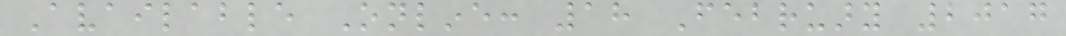Available Online: 18 February 2017
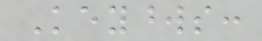Keywords:
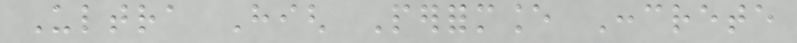Ultra High Performance Concrete
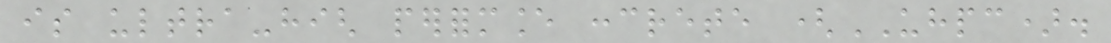is ultra-high performance concrete (UHPC).
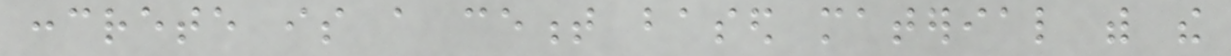concrete is a cement based material with the
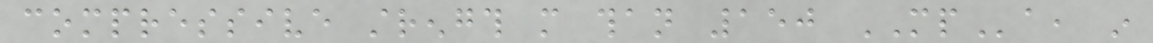compressive strength more than 150 MPa, in
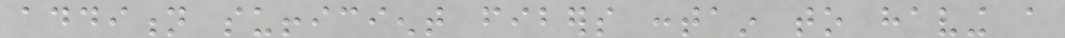addition sufficient fibers contain to having a
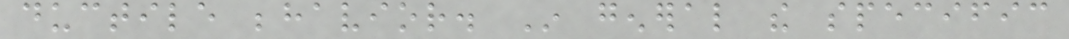ductile behavior. In general the specific
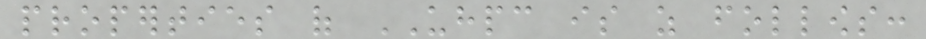properties of UHPC is as follows:
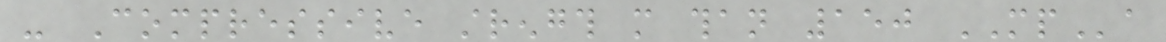- Compressive strength more than 150 MPa
